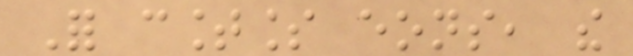For countless eons, the
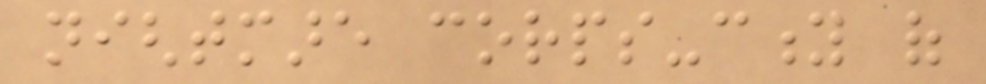nightmare corps-city of
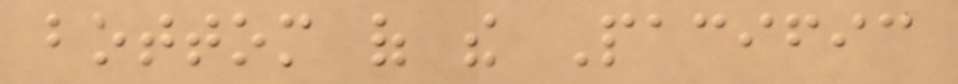bottom of the Pacific
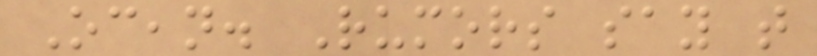Ocean. Rumors say that
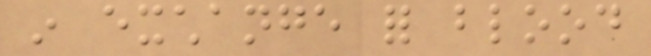in exchange for blood
